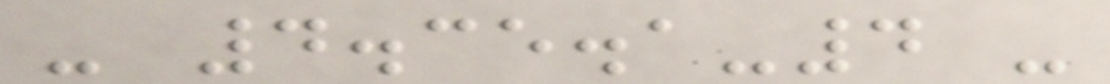- 4.35.1-4 -
